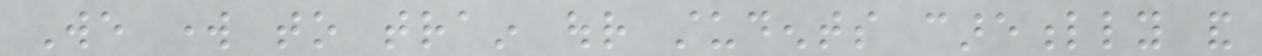We work to train our students carefully and
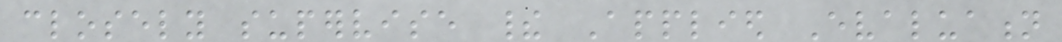closely supervise their Applied Evaluation
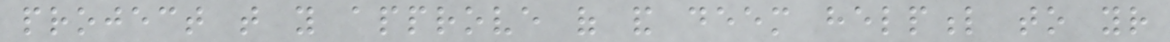project that you approve of and deem helpful to your
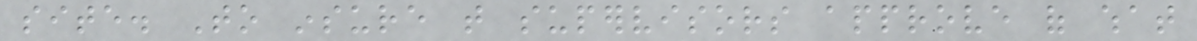site. To insure that supervisors approve of what
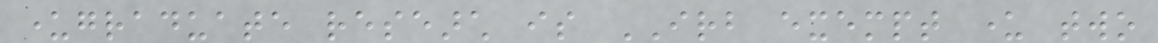undergraduate research is IRB exempt under two
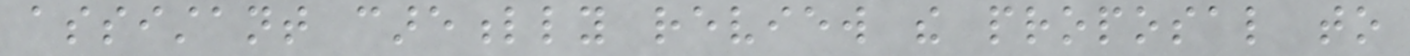assistant carefully review the proposal to
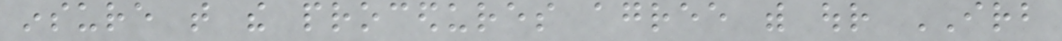insure that the procedures agree with our IRB
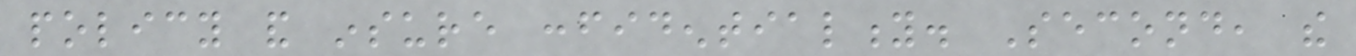policy and insure confidentiality. Second, the
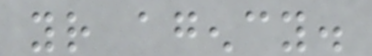your agency.
